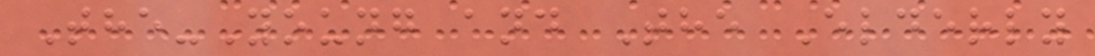The-Young and The Elderly
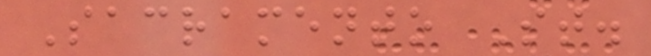Sacramento St.
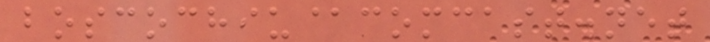boscochiu@comcast.net
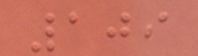109
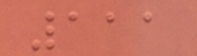111
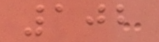102
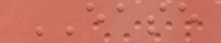EASE
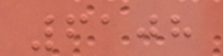6108
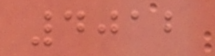4012
